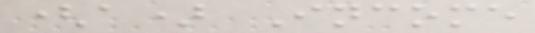(a) Income
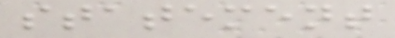statement
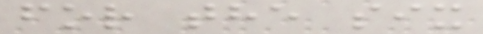for the six
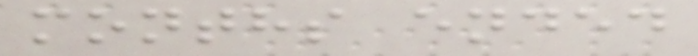months ended
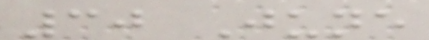30 June
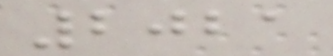2021
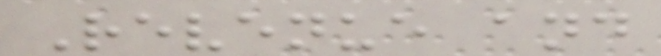Revenue and
